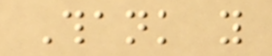Thank you
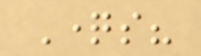Questions?
